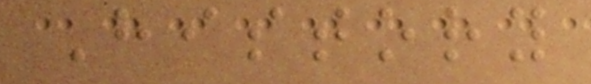History
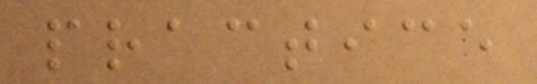practice
